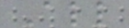All
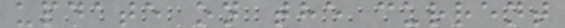update on the current
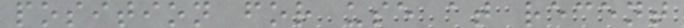position for use at recent
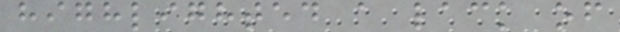highlighted a lack of
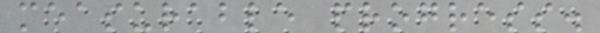measurable progress.
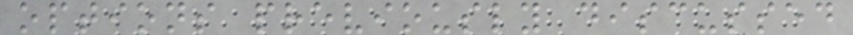options previously discussed
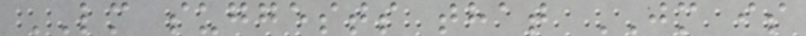LM suggests that JM is
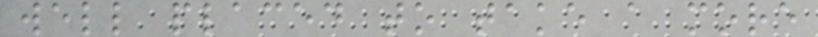well placed to take a more
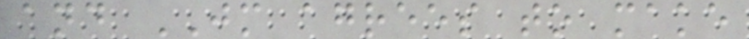and JM agrees to make
